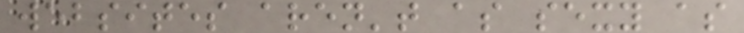websites aren't as sexy as
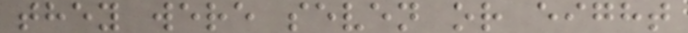they were seven or eight
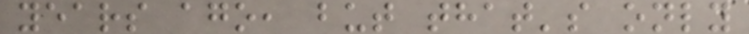years ago, but that's only
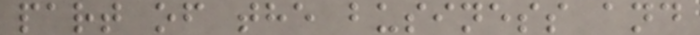part of the business and
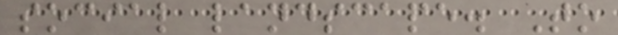social landscape. To
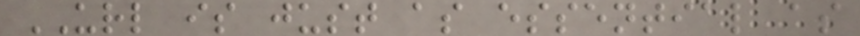URL is just as essential as
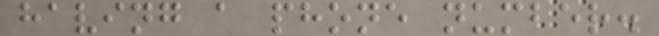having a phone number.
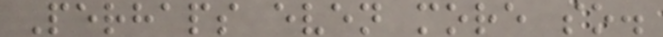Perhaps even more so.
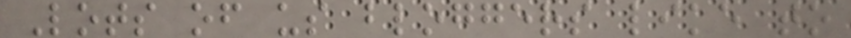Lots of us bloggers like to
